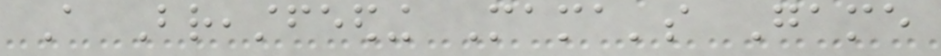A Breastfeeding Mama's Game
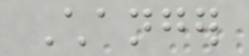Changer
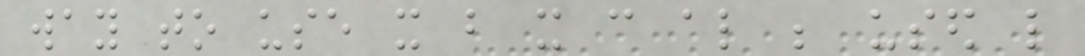way to use it but it can also be used like
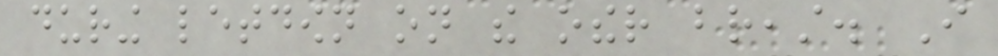during letdown on the other breast. I
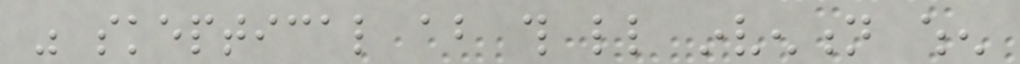was skeptical about this little invention when
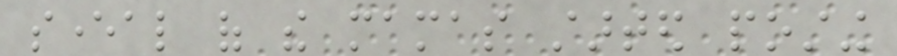several of the mamas started posting
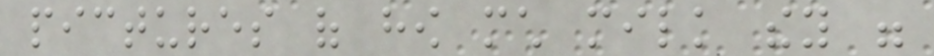pictures of how much milk they were
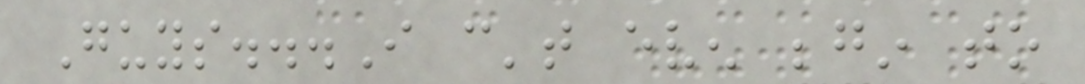Guys...I can't even begin to
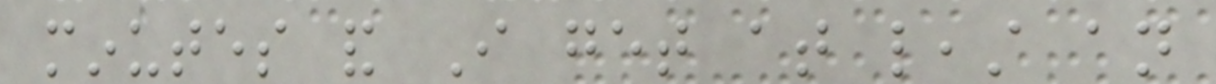minutes and I get at least an
